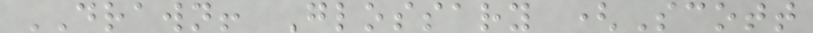DRAWN! Glossary (Scott
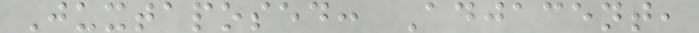Juxtaposed: Adjacent,
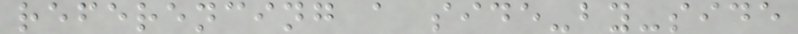referencing a side-by-side
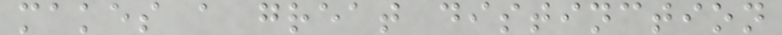makes a great distinction
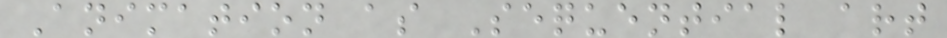Animation as Sequential art
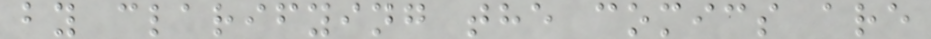by clarifying the comics are
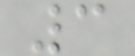3
